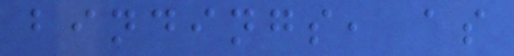bindings, as
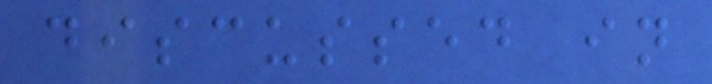discussed in
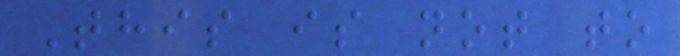This is not to
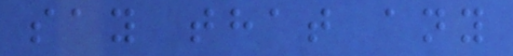say that any
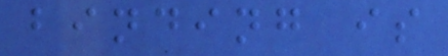binding is
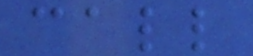call
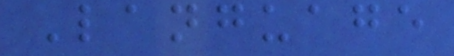Language
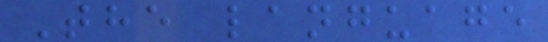The language
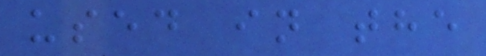used in the
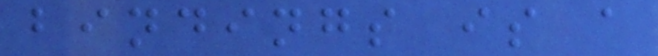bindings is a
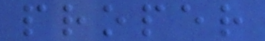proper
